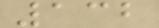132
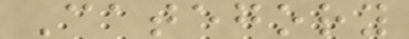Category
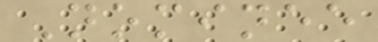Nominee
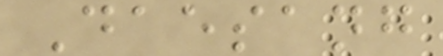Daesang
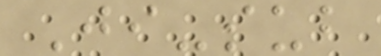Ji-sub
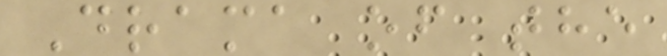Drama of the
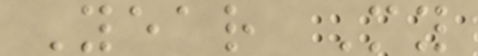Year My
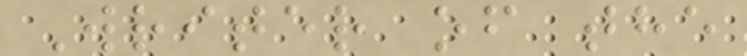Writer of the
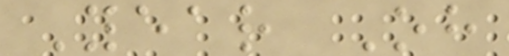Year Oh
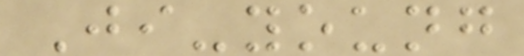Ji-young
